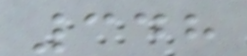348
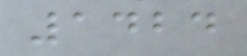1424
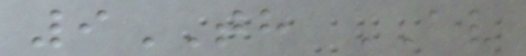9TH AV
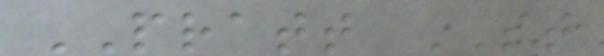PRATT ST
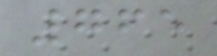765
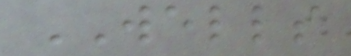WELLS
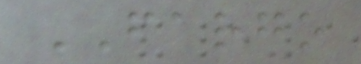FARGO
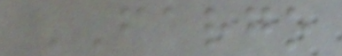FARGO
